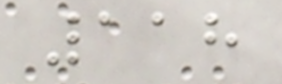118
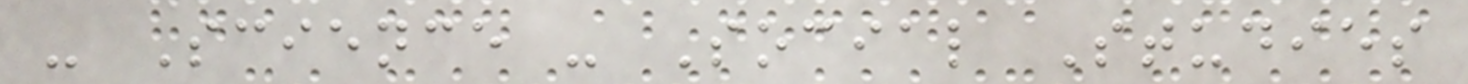- Science - Social Studies
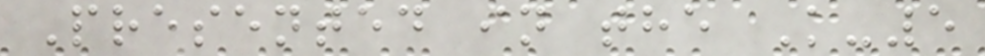Presented in the K-5
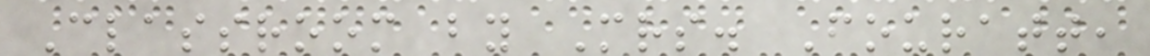Classroom by Mrs. Fouratt,
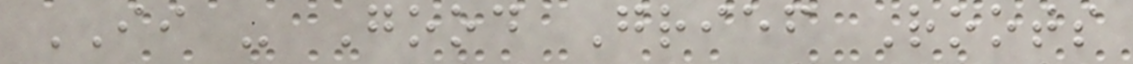II - Good Grief Roots
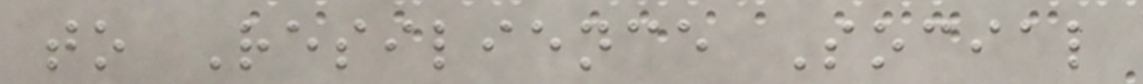to Resilience Social
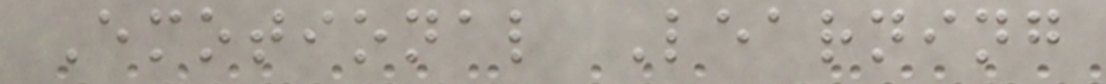Emotional Learning
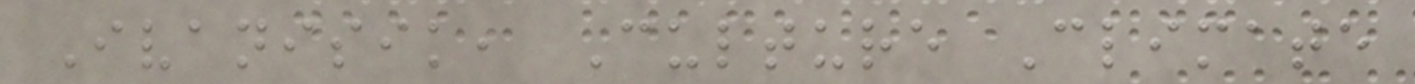Ivanisik, Culture Climate
